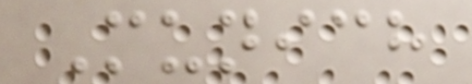Munich
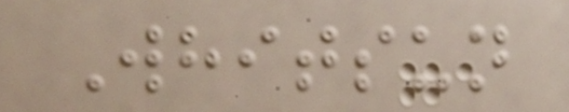Whitsun
